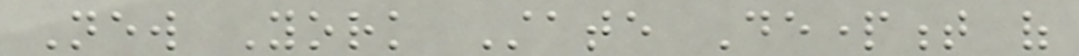New York State Department of
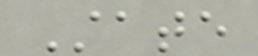State
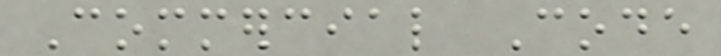Commercial Code
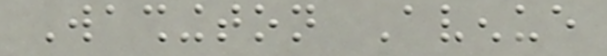Washington Avenue
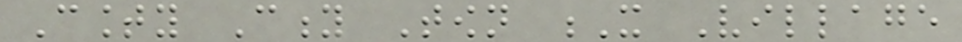County City Town X Village
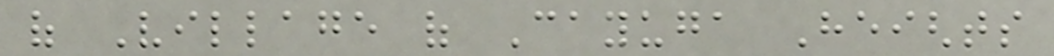of Village of Cayuga Heights
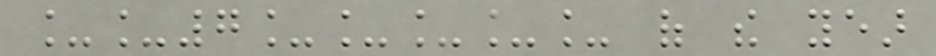__7_____ of the year
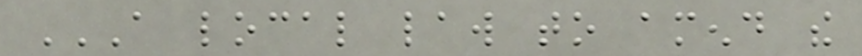A LOCAL LAW TO AMEND THE
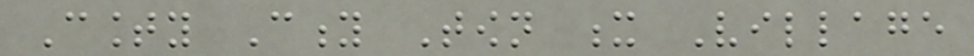County City Town x Village
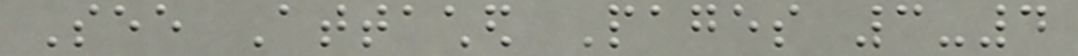See Attached Pages 3-4
